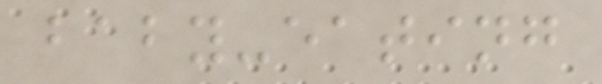baby-eating
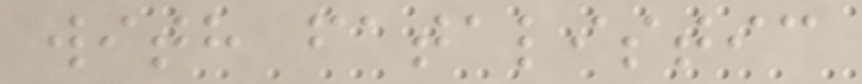with fatalistic
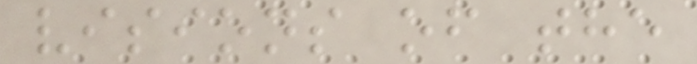visions of the
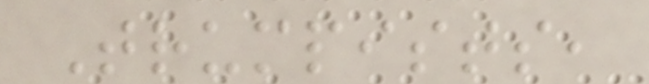Trumpists,
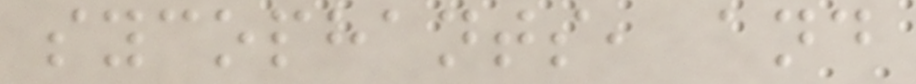sycophants, and
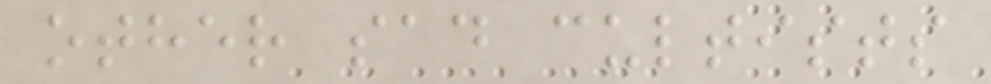other sad cultists
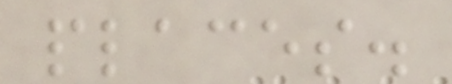places.
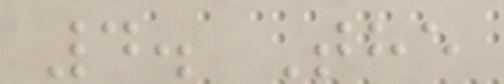4. The
